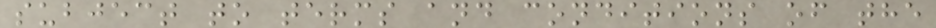subject to terms and conditions of the
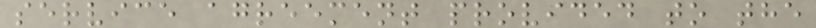service agreement provided to the
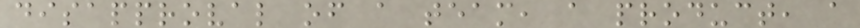disapproval of a team, a product, a
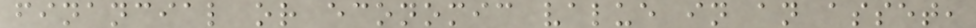financial or economic value in an asset,
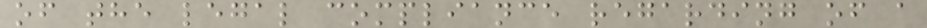of the legal compliance regarding of a
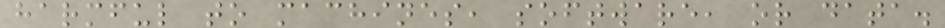harmful to machines, software, or data.
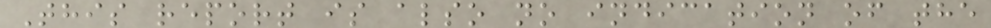This report is also no indication of the
